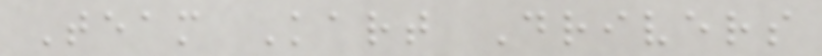Team Kart Drivers
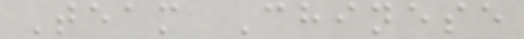Team Chinese
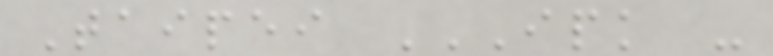Taipei IPK -
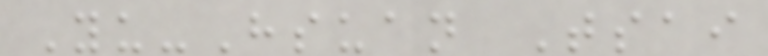Yu-Hsuan Tsai
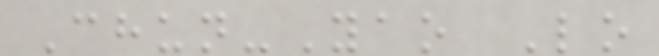Chun-Yao Lo
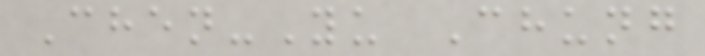Chen-Yu Chung
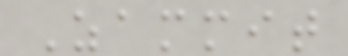Zammit
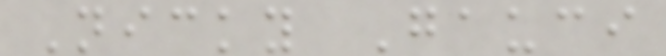Nicky Gauci
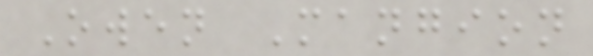Owen Mangion
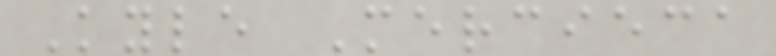Kyle Mercieca
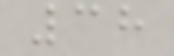38
